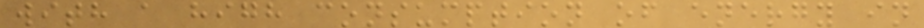with a high consumption of energy in
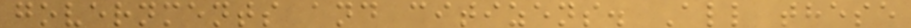governments and citizens. All these
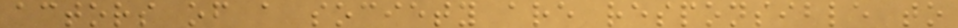actors of a society are responsible to
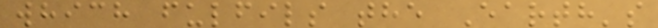which fulfils the Earth's
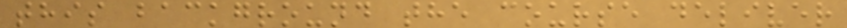this background the course deliver
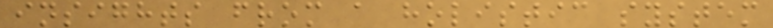insights from a holistic system
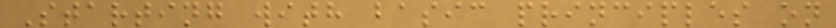Starting with basic principles on
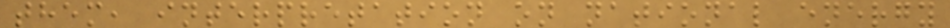them, interpretation on national energy
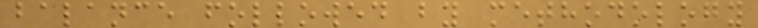balance followed by methodology
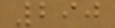290
